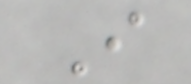I
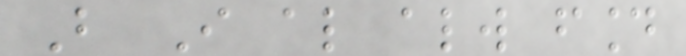But I also always found
